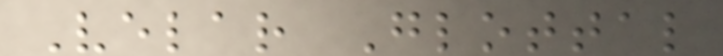Velar Glottal
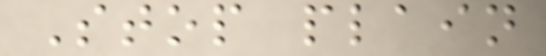Stop plain
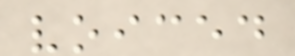voiced
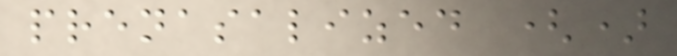prenasalized ()
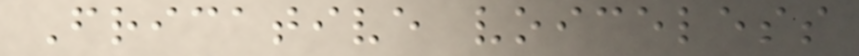Fricative voiceless
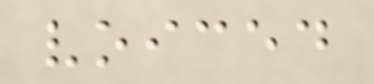voiced
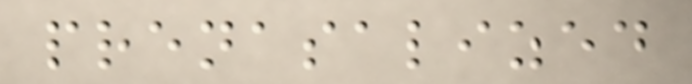prenasalized
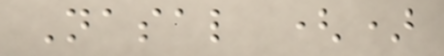Nasal ()
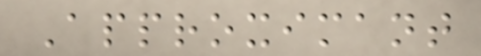Approximant
